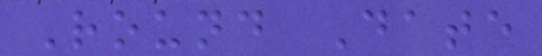Round Date
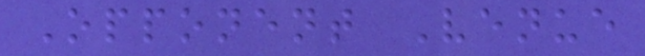Opponent Venue
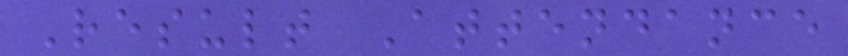Result Attendance
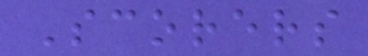Scorers
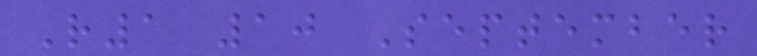R1 10 September
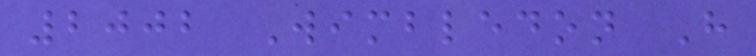2002 Wimbledon H
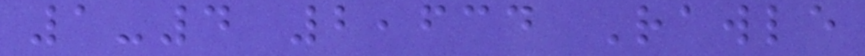1-4 2,634 Rawle
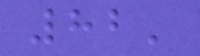82'
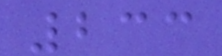233
